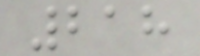218
